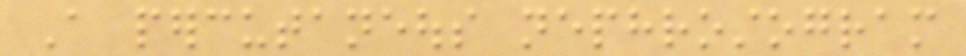A percutaneous nephrostogram
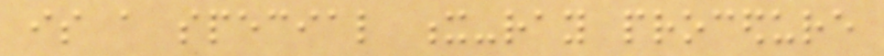is a special x-ray procedure
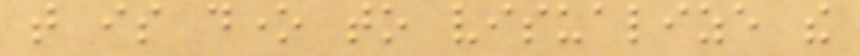that is done to visualize the
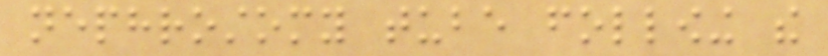nephrostomy tube following the
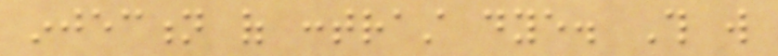injection of contrast dye. This will
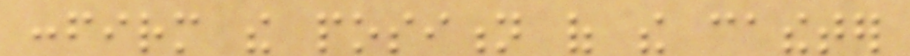confirm the position of the catheter
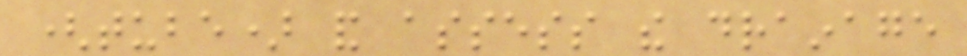(tube) and assess the drainage
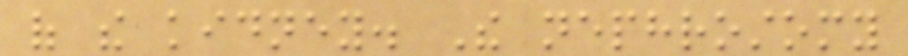of the kidney. The nephrostomy
